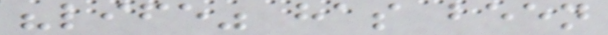"life" has been
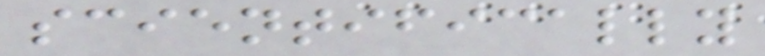scientifically
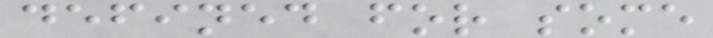defined for some
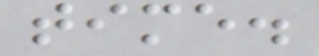time.
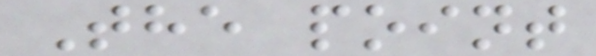The point
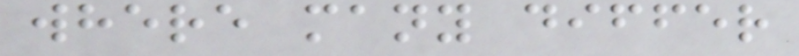where many differ
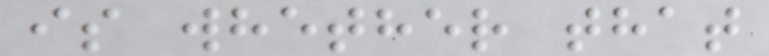is whether that
